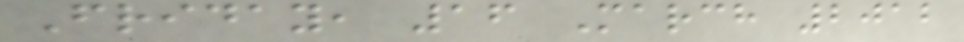Friday, 16 March 2012
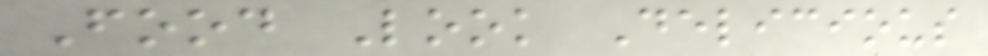Food Look Delicious
